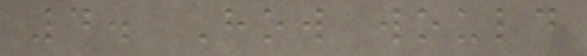4. How would
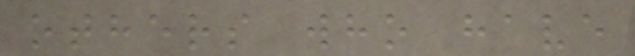others who have
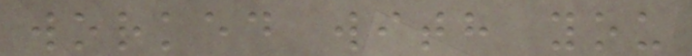worked with you
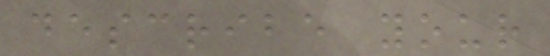describe your
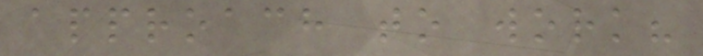approach to work?
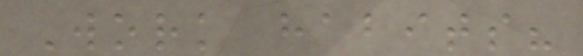Work habits?
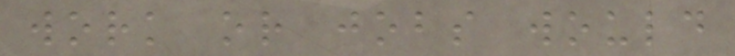work or jobs would
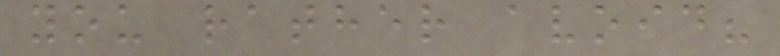you rather avoid?
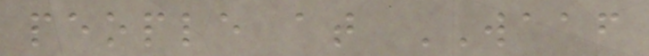people at WAAF
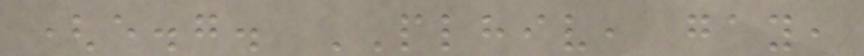(e.g. PLHIV, gay,
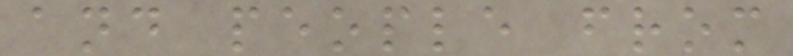and people from
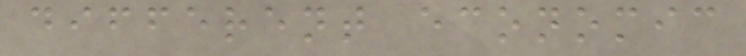different economic
